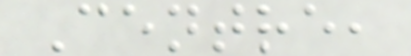Centre,
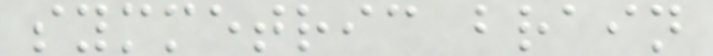symmetric brain
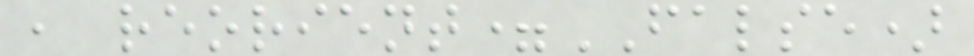, reorient=FALSE)
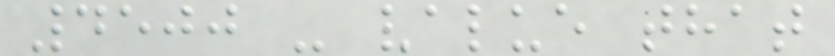4500 - value that
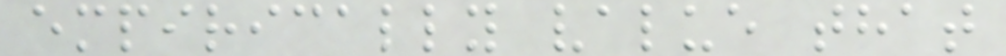empirically value that
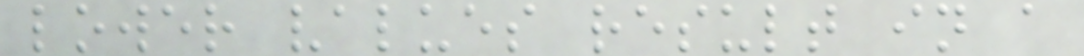lower values result in a
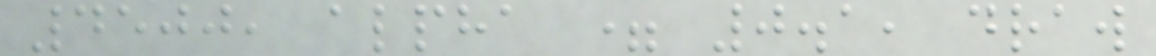4500, alpha = 0.1, draw
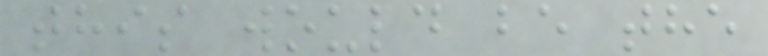this would be the
